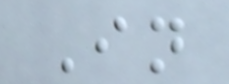In
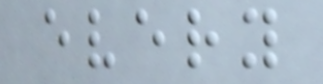every
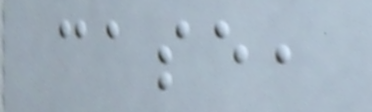case,
